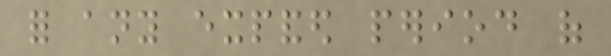for any expanded period of
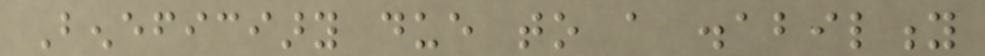Beneficiary due to a disability
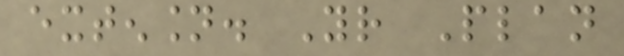extension. Your Plan
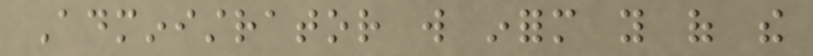Administrator will inform you of the
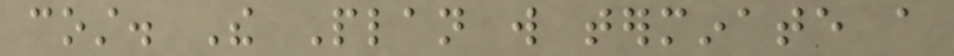cost. The Plan will terminate a
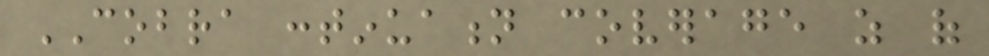COBRA continuation coverage as of
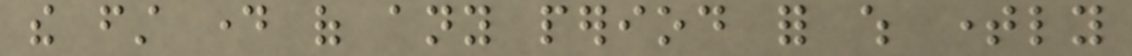the first day of any period for which timely
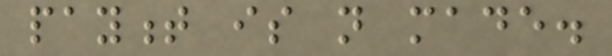payment is not made.
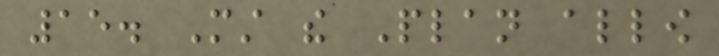15. Must the Plan allow
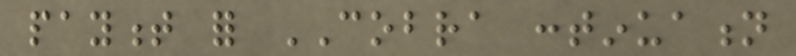payment for COBRA continuation
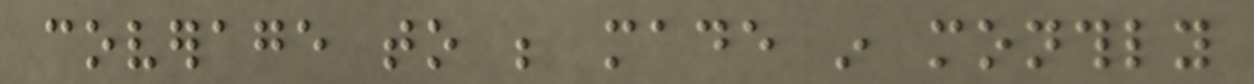coverage to be made in monthly
